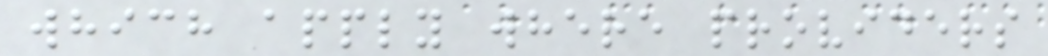which apply where providers
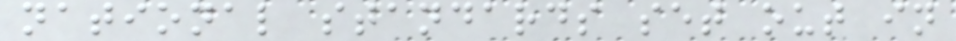national standards set out in
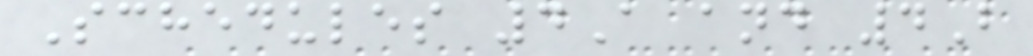Schedules 4A and 4B
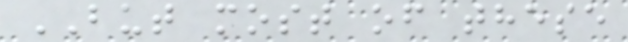BUT most of these
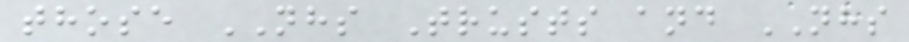those NHS Trusts and NHS
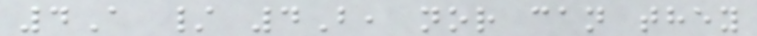4A / 4B, nor can they
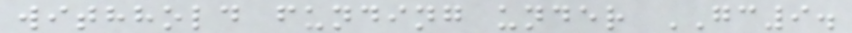withhold funding under GC9.
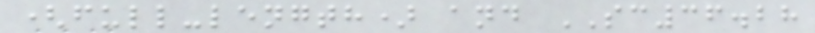(full-length) and SC36.28
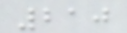210
